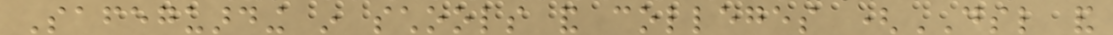Safeguarding in schools and colleges (DSL and
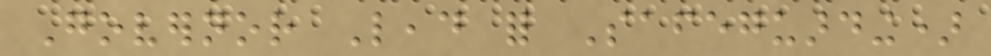Governor Lead for Safeguarding)
